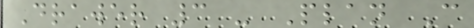Drawer 3 - Plan C
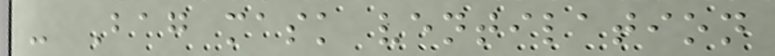- Bag mask ventilation
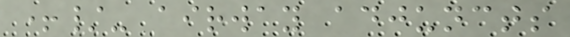+/- airway adjuncts
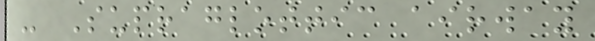- Supraglottic airway
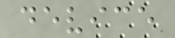device
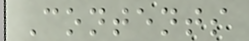Contents
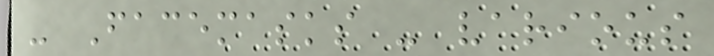- Facemasks - various
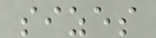sizes
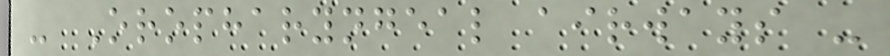- Oropharyngeal airways -
